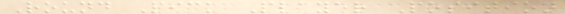Round Pick Player Position
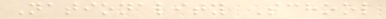Nationality School
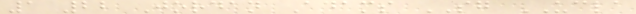1 22 Jordan Adams SG UCLA
